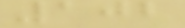102
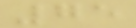75
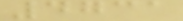4731
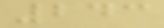243
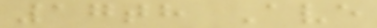17th Ave
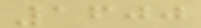1600
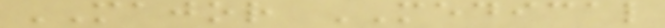MAJOR MEDICAL
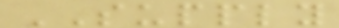SUPPLY
